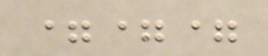===
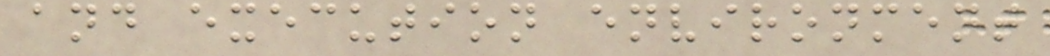and execution environment
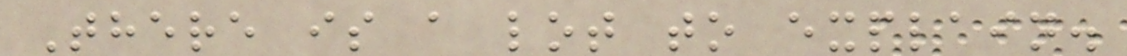There is a lot to explain.
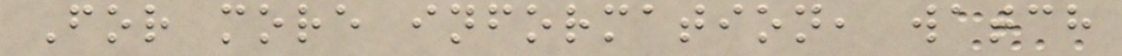For more information, watch
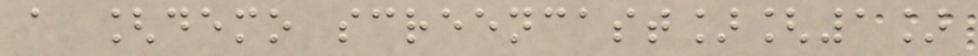a [demo screencast][1]
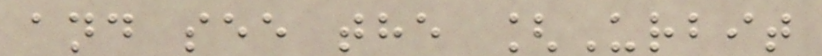and see the [Urbit
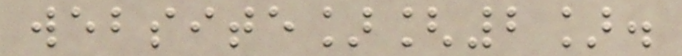website][2].
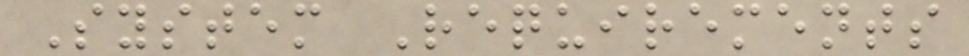System Requirements
